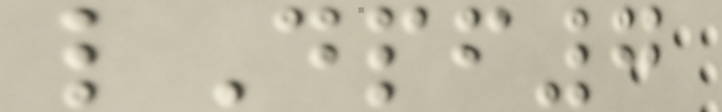lDpf7
